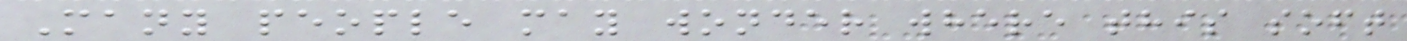Many people may wonder where this soft
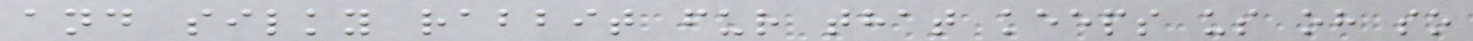and silky rabbit fur that keeps us oh so
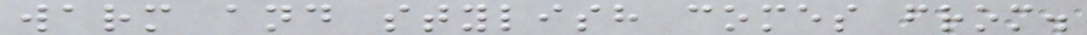warm and stylish comes from.
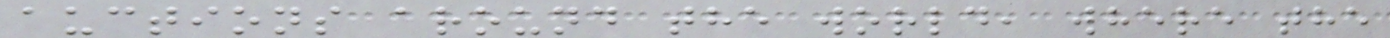auctions around the world, where the
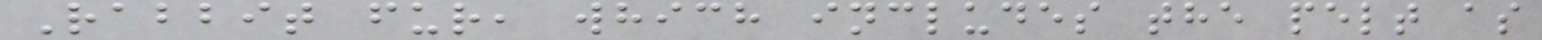Rabbit fur, which includes the pelt as
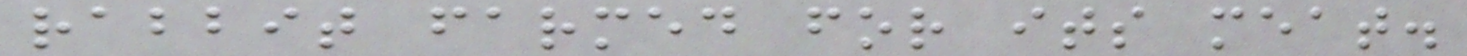rabbit farmed for its meat.
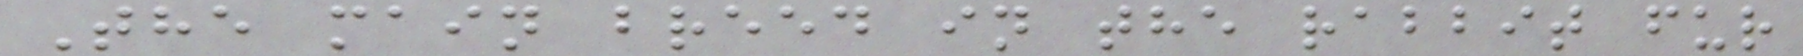The main breed in the rabbit fur
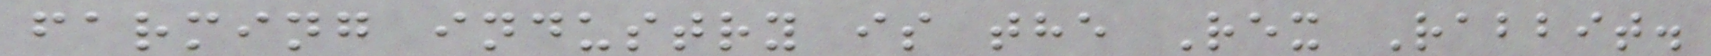farming industry is the Rex Rabbit.
